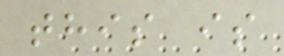this is
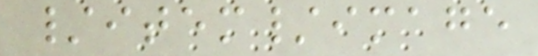/item/image
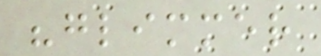"glimmer
